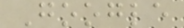Google
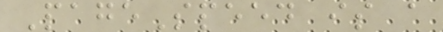PageSpeed is a
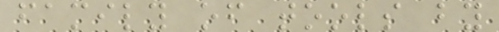family of tools by
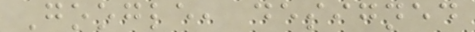Google, designed
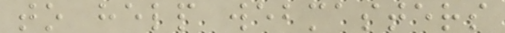to help webmasters
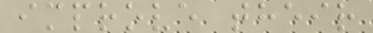improve their
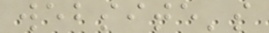website's
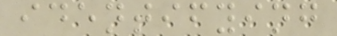identifying
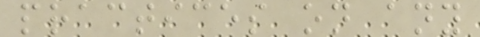practices on any
